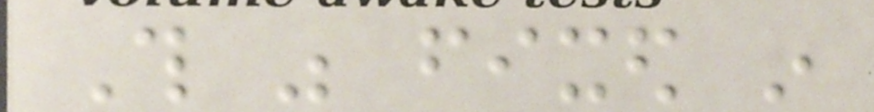This was fixed in
